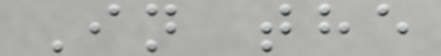In the
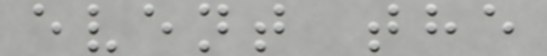event the
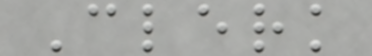Clerk
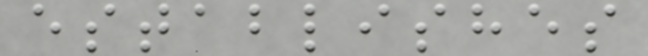establishes
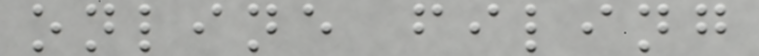online filing
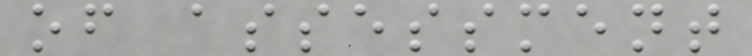of assessment
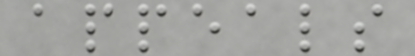appeals
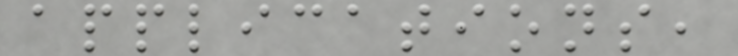applications,
